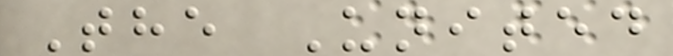The United
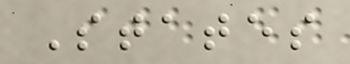States
